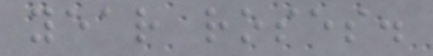year roses.
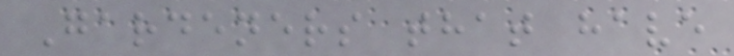Gardeners that have
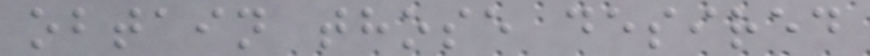obtain those desired
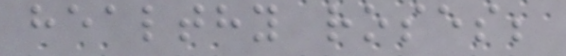healthy roses;
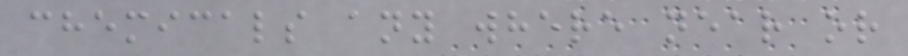chemicals any where near or
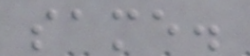same.
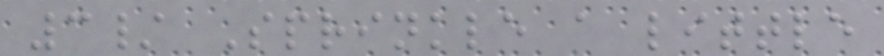3/ Sprinkle a little
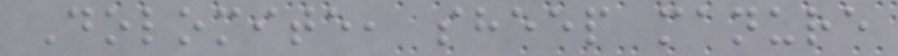Dolomite, sheep manure
